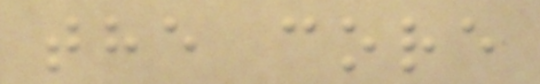the core
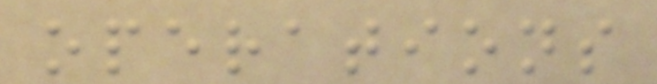operations
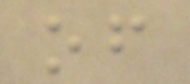of
